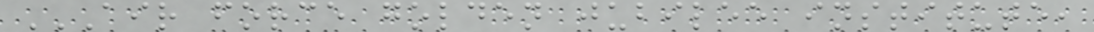AIR FORCE GOLDEN JUBILEE INSTITUTE,
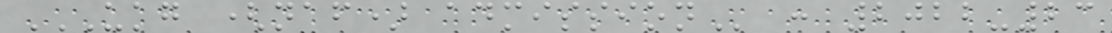UKG (NAF) ADMISSION : 2022-23
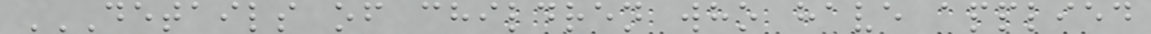DETAILS OF CHILDREN WHO HAVE APPLIED
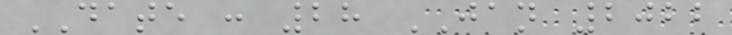DATE : 28 JAN 2022
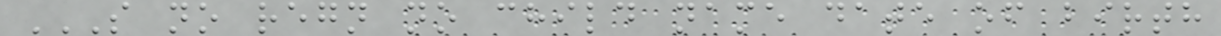S NO REGN NO CHILD NAME DATE OF BIRTH
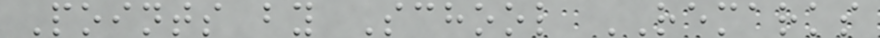Points by School REMARKS
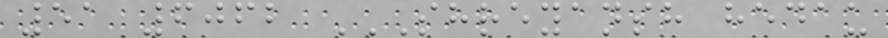51 6062 SHREYANSH HEDAU
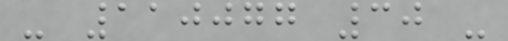- 110077 30 -
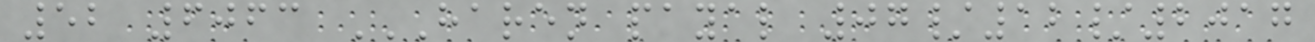52 6063 HAREN PAYAL 07/12/2017
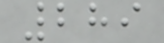289
